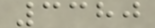3380
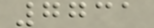7731
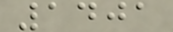1401
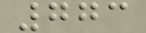773
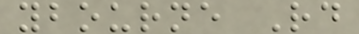ybourne Rd
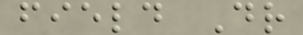field Dr
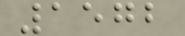1572
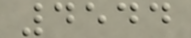4544
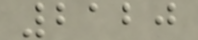2120
